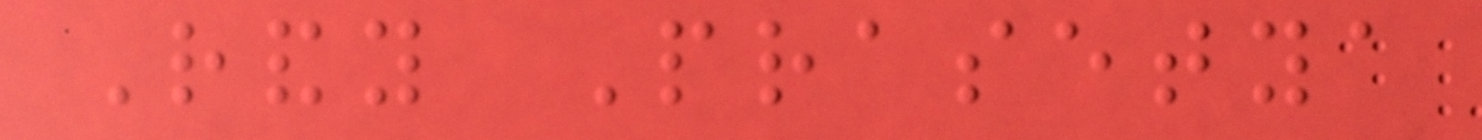Randy Prasetya
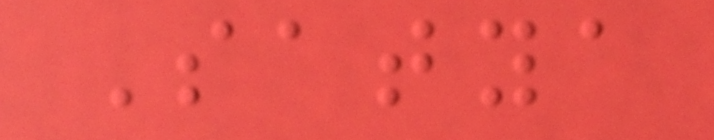Satya
